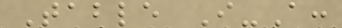Table I-A:
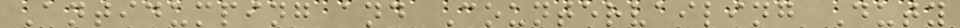Antidumping and Countervailing Duty
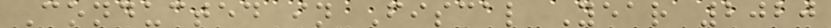Conducted in Fiscal Year 2020
